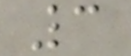3
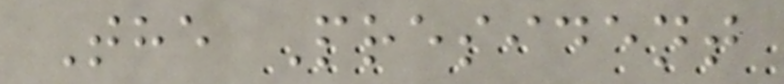The President
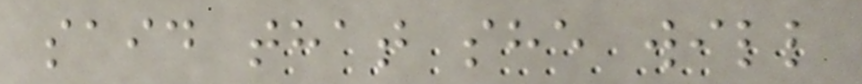said that she will
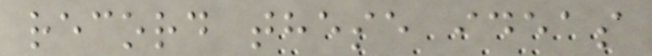record these ideas
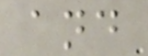and
